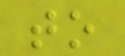to
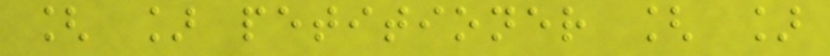[ ] petitioner [ ]
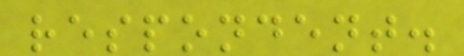respondent.
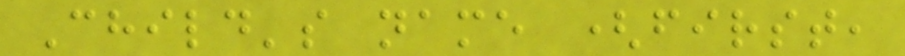Child's name (first,
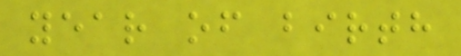year of birth
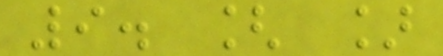9. [ ]
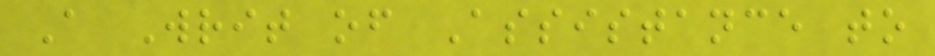A Writ of Assistance to
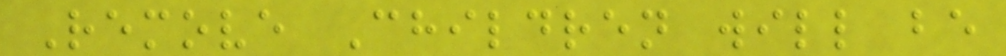Remove Children will be
